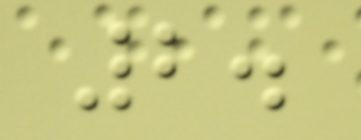2.
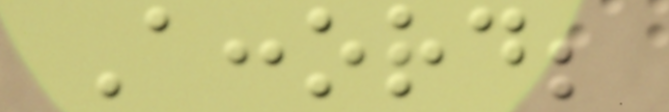Accord;
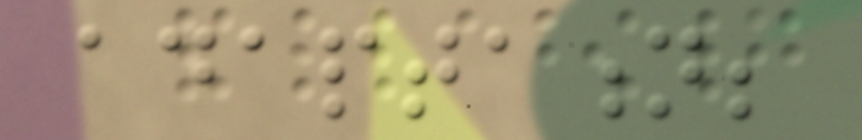adaptation;
